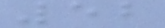52
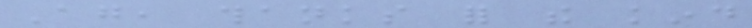Again, thanks for the kind
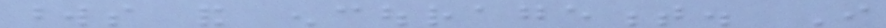words and encouragement. I
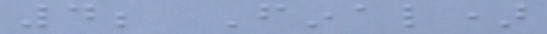4; Final)
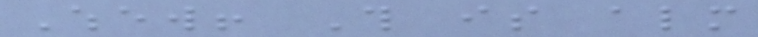Whew! This is almost
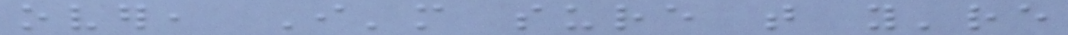over, I'm sure that you're
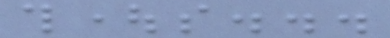thoughts...
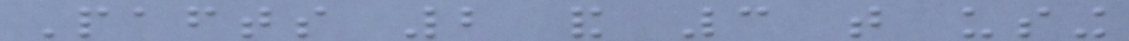Pafts 2 and 3 that using
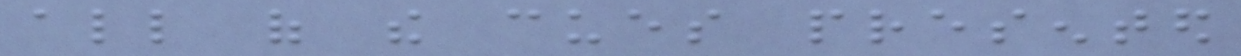all of the cues presented
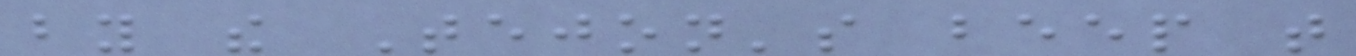by the Tejon's beep that
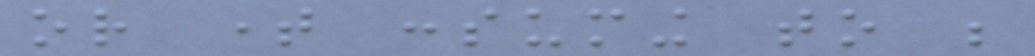or time consuming to be
